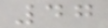47
